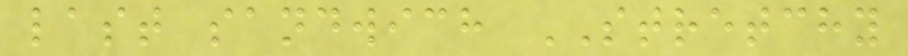last sandwich STRETCHY
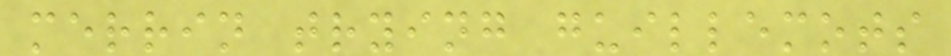merrin trying guillemots
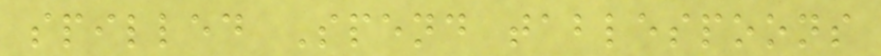spilled Spend tablespoons
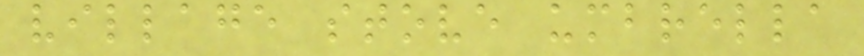village stove umbrella
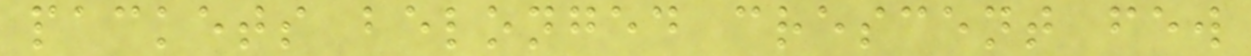packets belonged crescent few
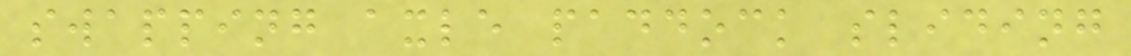swapping axle paddock sliding
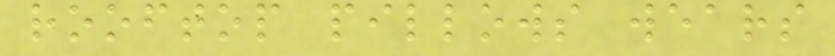rooftop pillows wears
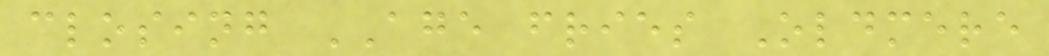closing AGE fries Oldmere
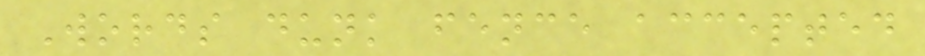Words dunk fence accepted
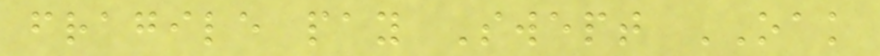fragile pay Swept OAK
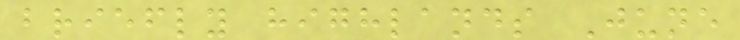briefly highlands June
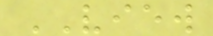VIEW
